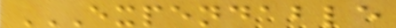EXPENDABLE
